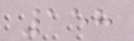158
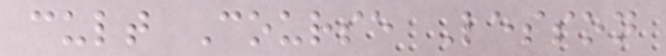cult Course Lesson
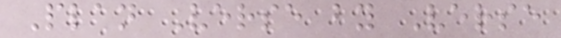Plan Verse by Verse
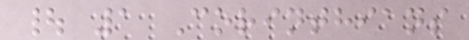| 1 Corinthians
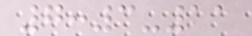7:3-11
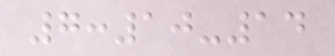7:10-14
